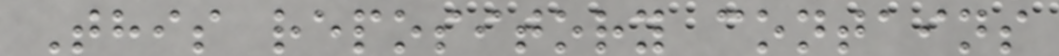This repository contains
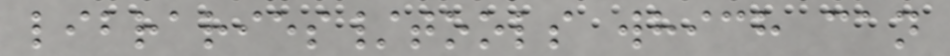libraries/tools which can
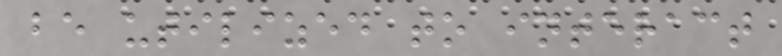be utilized to interact
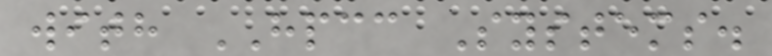with HPCC Systems.
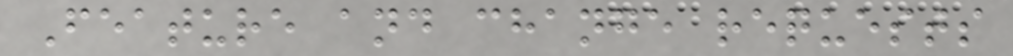Feature and change requests
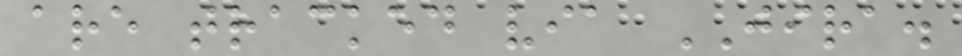are tracked via JIRA.
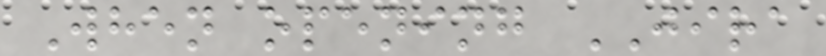When opening JIRA
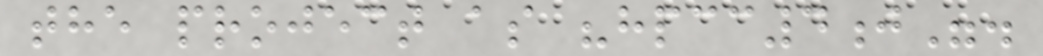the project as "hpcc4j".
